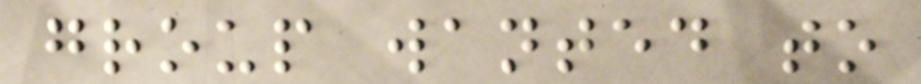group wanted to
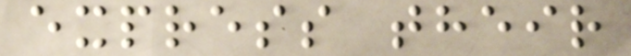express their
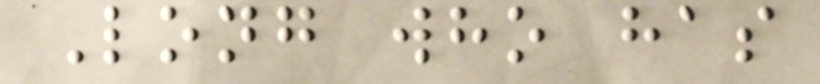Long who has
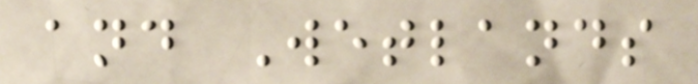and Wetlands
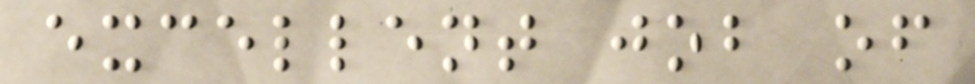excellent job of
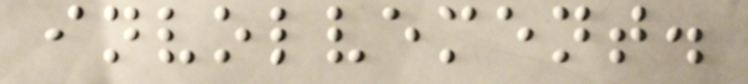involvement.
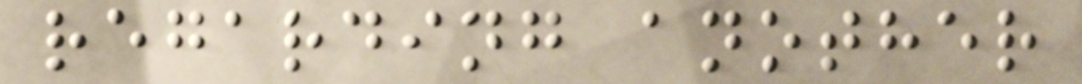regarding another
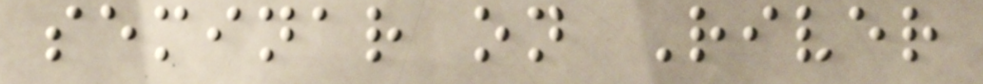seminar on River
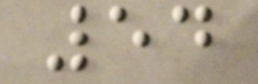54
